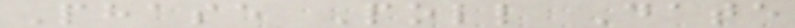Phase Poll Date
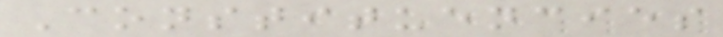Constituencies
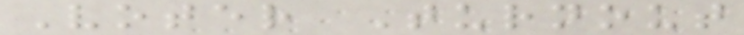Voter Turnout
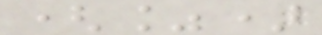(%)
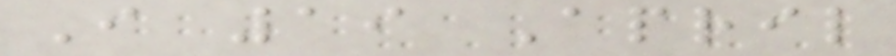I 19 April
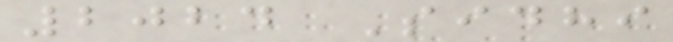2024 Sidhi
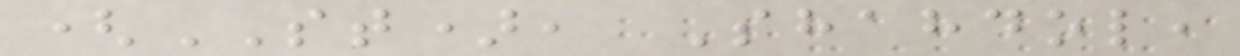(ST), Shahdol,
